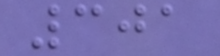301
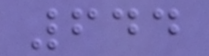644
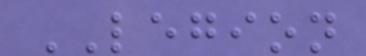LEGION
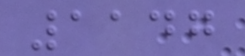1147
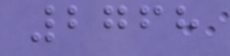2768
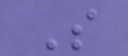S
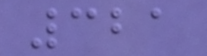321
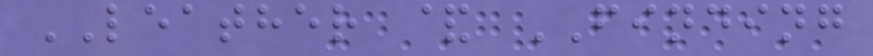LEATHER & FINDING
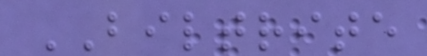BILTRITE
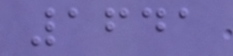1641
